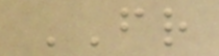FR
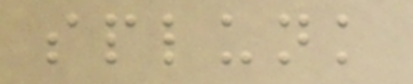splunk
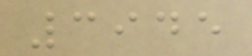3945
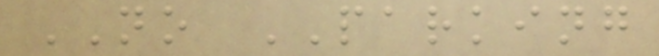NO PARKING
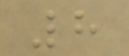8
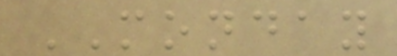MONDAY
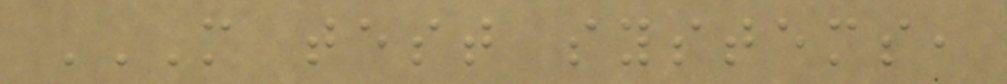M TEST SYSTEMS,
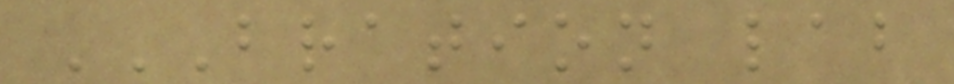BRATION LAB
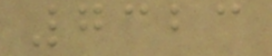7323
